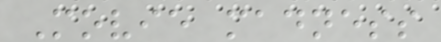Movie madness
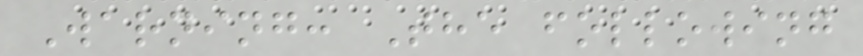Warning: The following
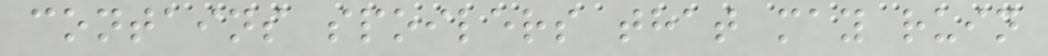contains spoilers that may ruin
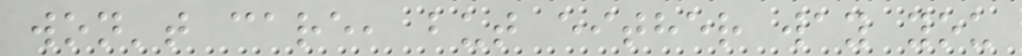won't care, but either way you
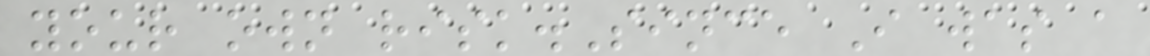your own risk.Since I was a
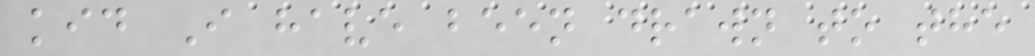kid I have been drawn to the
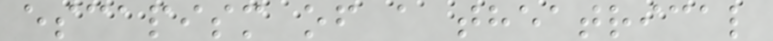escapism of a theatrical
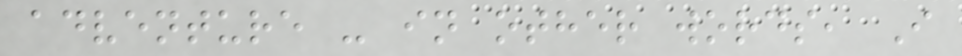adventure - in other words, I
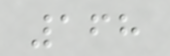168
